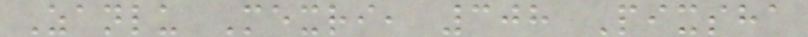Zanlu Mexri, 308 Pixsha
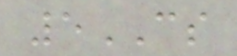5CS
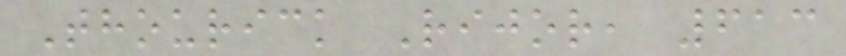Thourick Rijor, 613
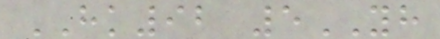HK92 5YH
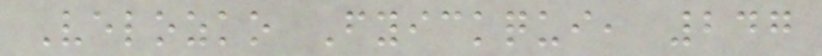Velozko Fyickqui, 247
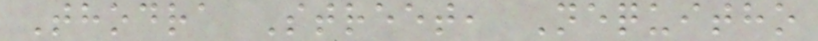Thodra Street, Nequitho
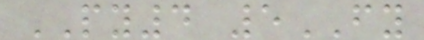PY4 5FY
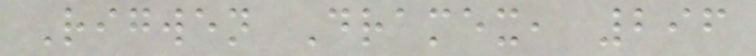Rigwen Dramex, 296
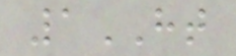1HT
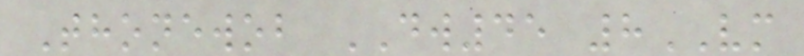Thonewob DW45 8VM
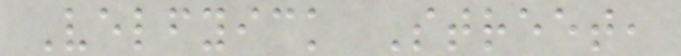Velfyick Street,
